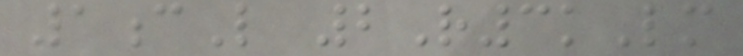1cL 2R3kLm
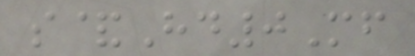s&Hd0Mf
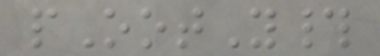pOotY#
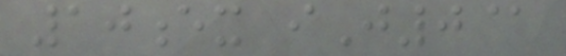10ex iJ0@
